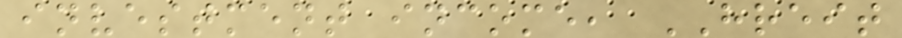investment income, HREIT
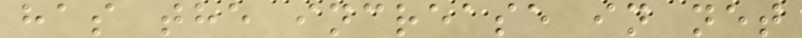has the increase in net
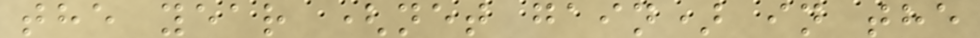the year (net gain) in the
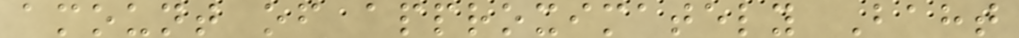amount of approximately Baht
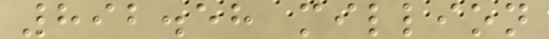892.58 million
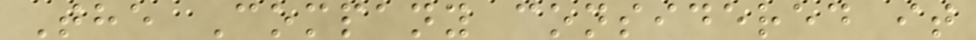The Company considered it
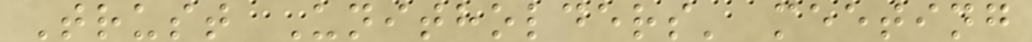Trust Unitholders' meeting
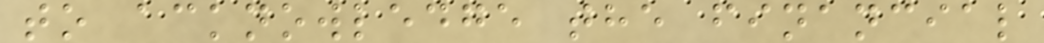to acknowledge the financial
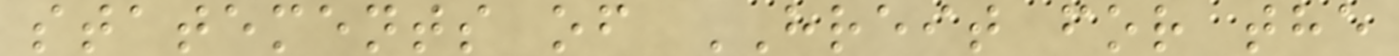statements of HREIT for the
